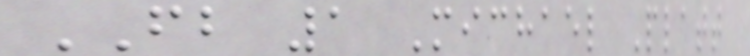FB 1 Michael Platt
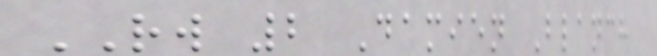RW 2 Damien Blanch
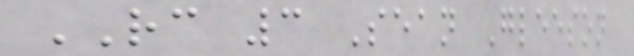RC 3 Sean Gleeson
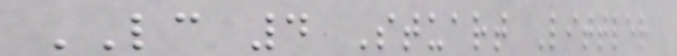LC 4 Stuart Littler
